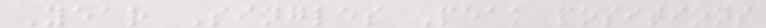Year Singles Peak positions
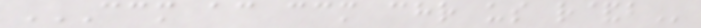CCM AC CCM CHR US R&B
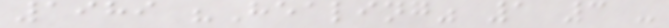1989 "Healing" 1 3 -
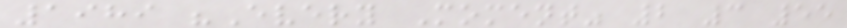1989 "Every Moment" 2 3 55
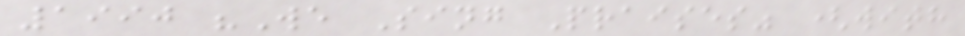1990 "We Sing Praises" (with
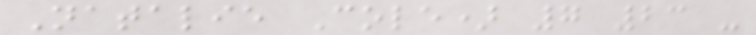Natalie Cole) 7 23 -
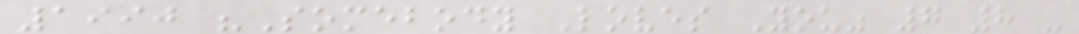1990 "Somebody Loves You" 7 8 -
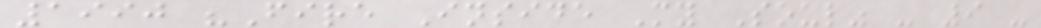1990 "Fire Inside My Soul" - 9 -
